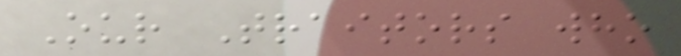Our Traitors who
